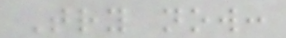Try now:
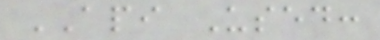API Used:
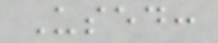Used:
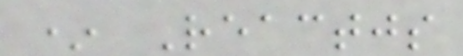* Reactjs
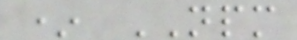* NPM
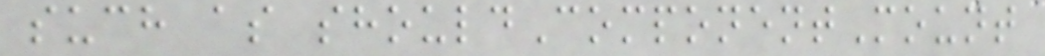such as shouldComponentMount
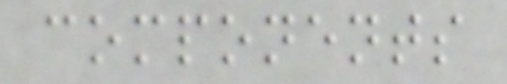components
